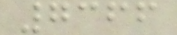7366
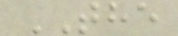THE
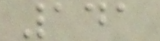141
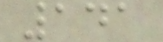141
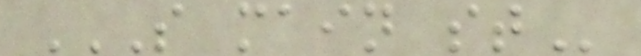S MAIN ST
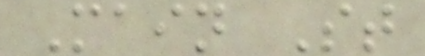Main St
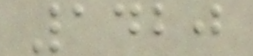1420
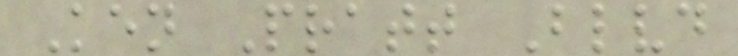Ken Pratt Blvd
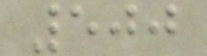500
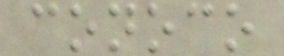conoco
